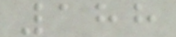188
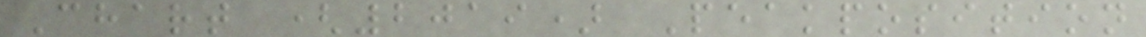Chart (2019) Peakposition
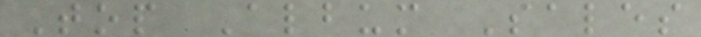Top Album Sales
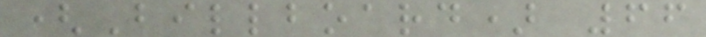(Billboard) 66
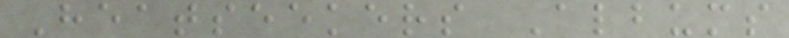Heatseekers Albums
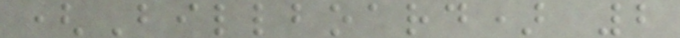(Billboard) 2
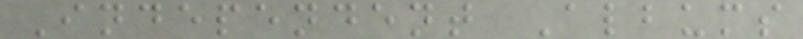Independent Albums
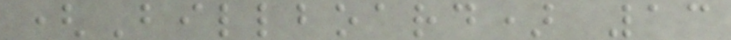(Billboard) 13
